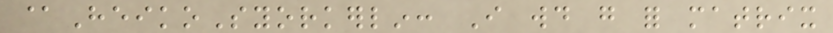@HeikoSyorkerlin: I would go for matrix
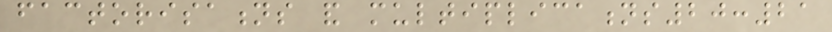factorisations and multiplications20:21
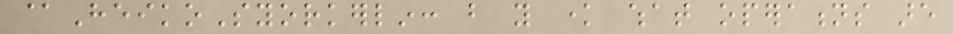@HeikoSyorkerlin: but you know what operations are
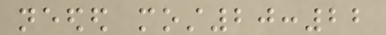needed most20:22
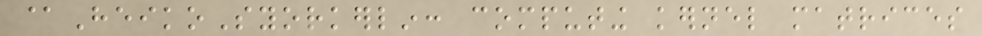@HeikoSyorkerlin: computing kernel matrices
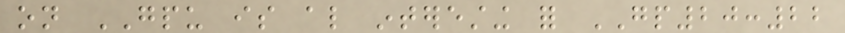on GPU is also interesting for GP20:22
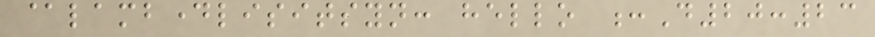@lambdaylisitsyn: hello :D20:23
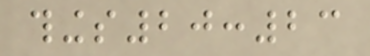things20:23
